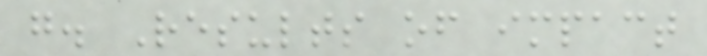g. Results of impact
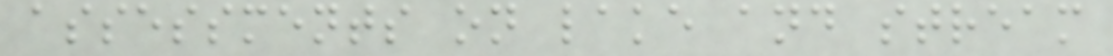assessments on lake and stream
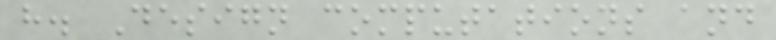h. Design computations and
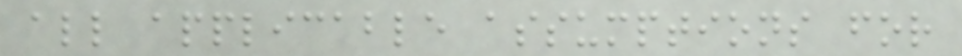all applicable assumptions for
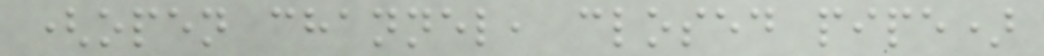(open channel, closed pipe)
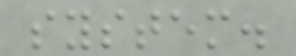system.
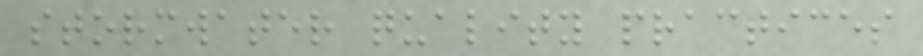stormwater quality practices
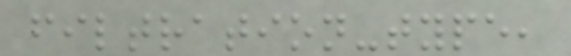filtration-type,
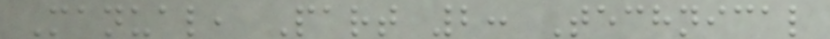Manual, Part 2: Technical
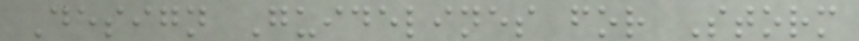Design Guidelines for Storm
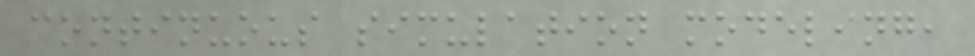continuous simulation modeling,
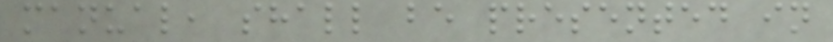manual, shall be presented in
